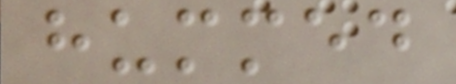hummed
